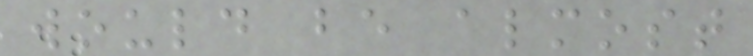would be almost
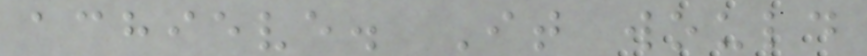achieve. It would
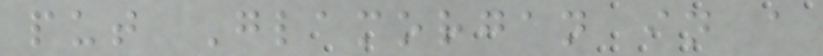put Glamorgan in a
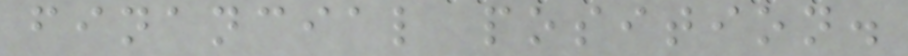financial position.
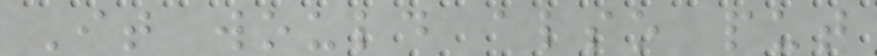It would also put
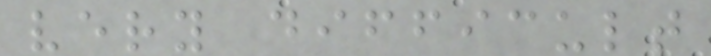very difficult
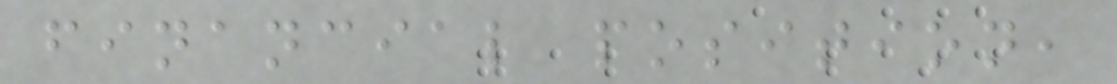financial position,
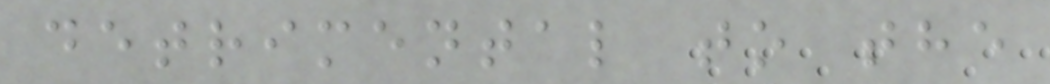detrimental to the
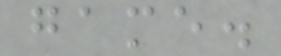game.
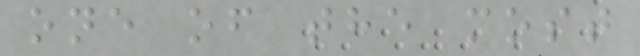one of the most
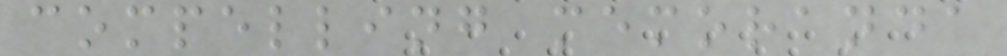compelling memoranda
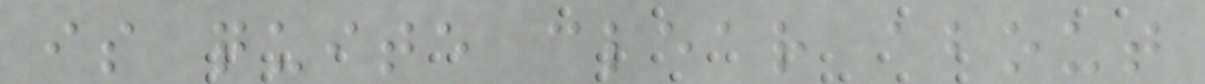is quite clear about
